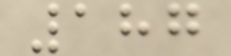187
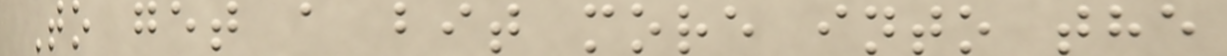To get a bit more into the
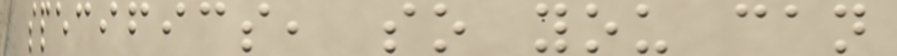specifics, so you can
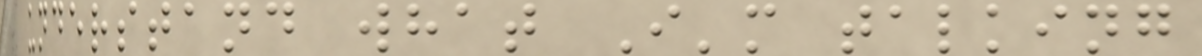understand what I'm talking
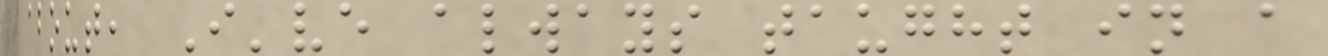about, I've always taught in a
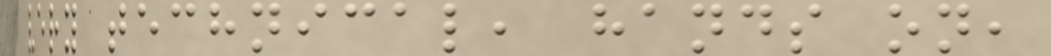very technical, hands on,
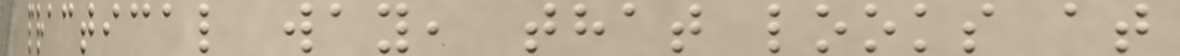practical way, that looks at
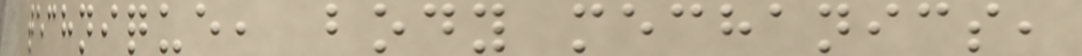technique, body mechanics,
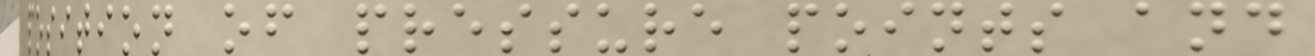position of pressure points and
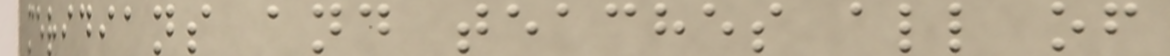meridians and teaches all of
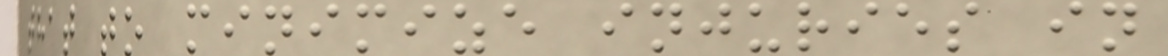that to minimize injuries in
